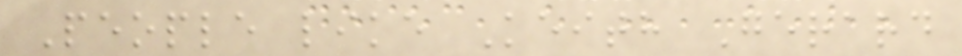People like Keith Gerard
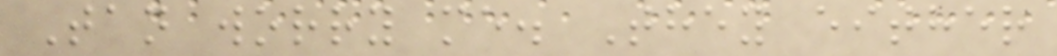Tan worry me. They either
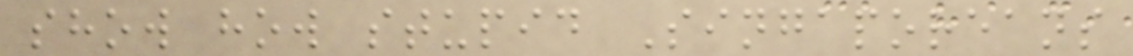show how stupid Singaporeans
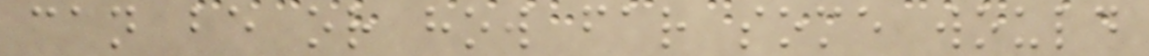can be or how far some would
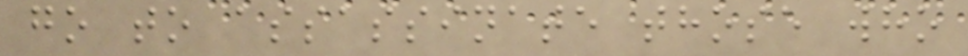go to assassinate those who
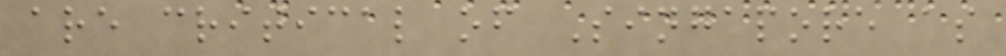are critical of Singapore as
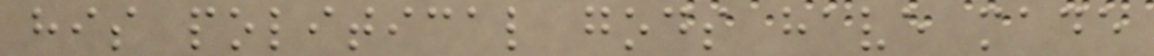his political gods have made
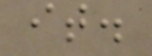it.
